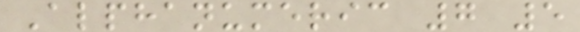Alphanumeric 7 5
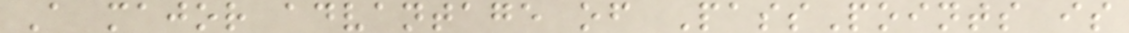A major advantage of PassPoints is
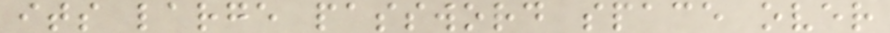its large password space over
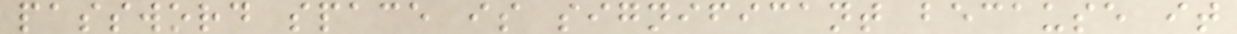password space is significant because it
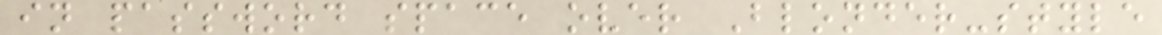in password space over Blonder-style
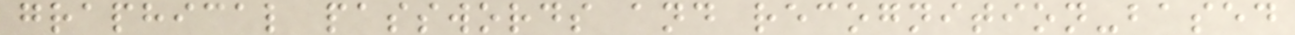graphical passwords and recognition-based
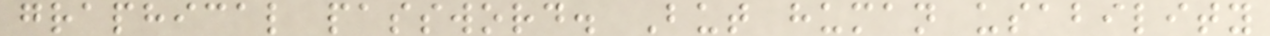graphical password. But human usability
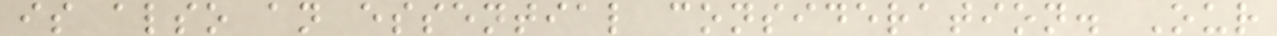is also an essential consideration. Our
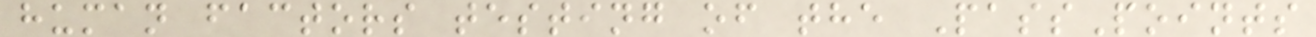human factors testing of the PassPoints
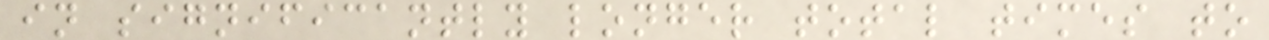in significantly longer total times to
